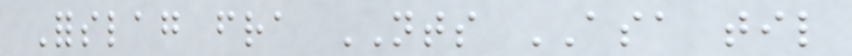Forslag fra NTS ASA til
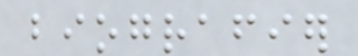biografier
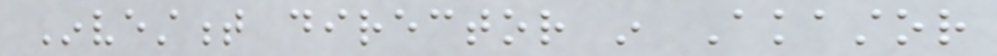Investment director in Akastor
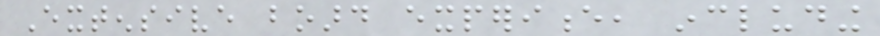Extensive board experience, including
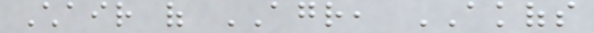Chair of AGR, AKOFS
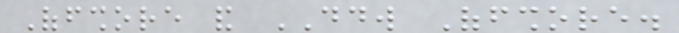Offshore and DDW Offshore.
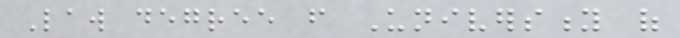Law degree from University of
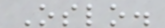Oslo.
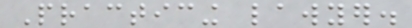Practicing lawyer.
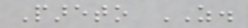Pareto AS.
